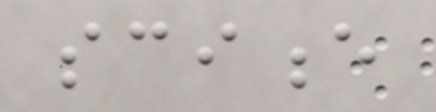science
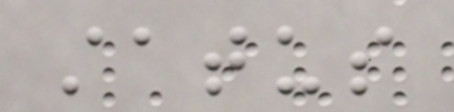status
